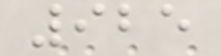925
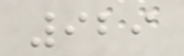929
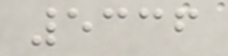5336
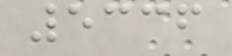5336
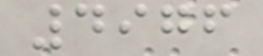4976
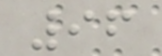96
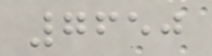7650
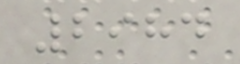2984
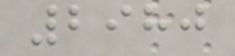2980
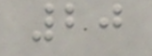20
